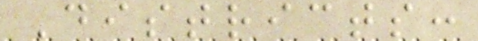Districts:
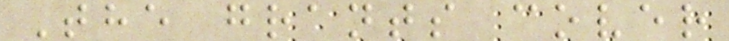The grants cover
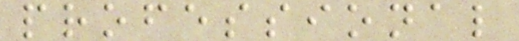professional
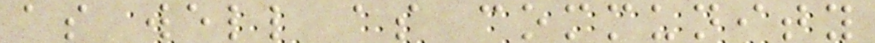as well as community
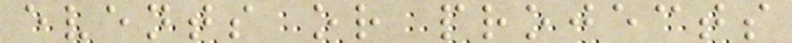events or projects
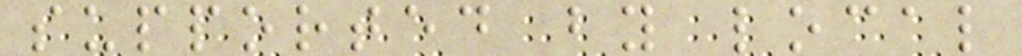supported by local
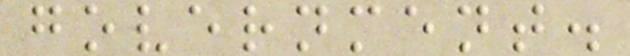government.
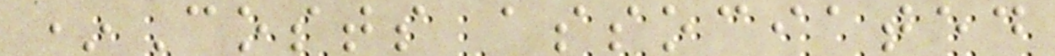*Costs associated
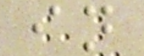in
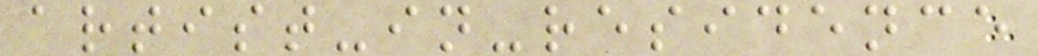artist-in-residence
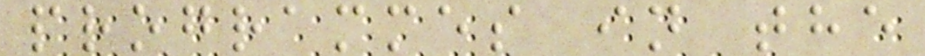programmes in the
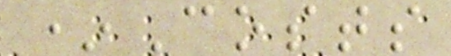*Costs
